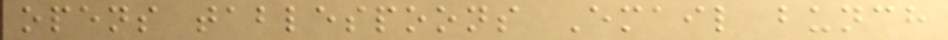opens tablespoons Email bunch
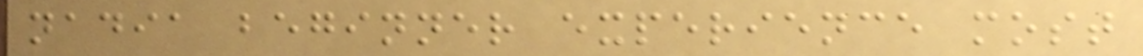nadia beginner experience most
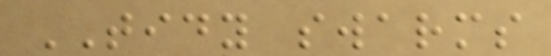TIDY swarms
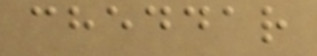cheddar
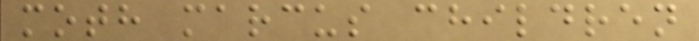moth marcus children
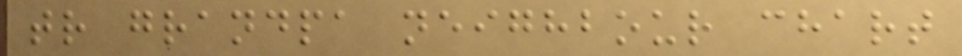tr grandpa neighbour chart
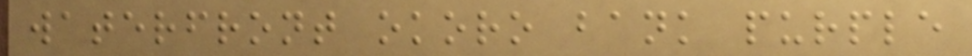waterfront okoro bank purple
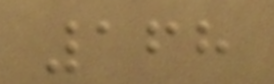168
